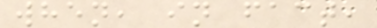when, in fact,
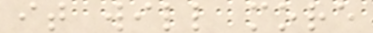it will more
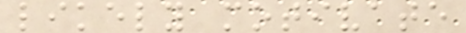likely motivate
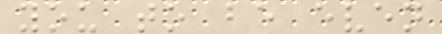you to be even
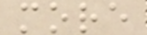more
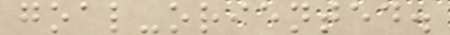goal-oriented.
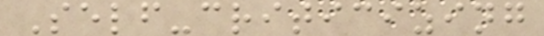Self-criticizing
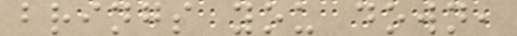brings you down,
